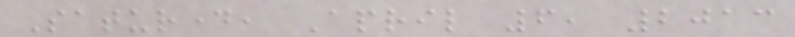Saturday, April 6, 2013
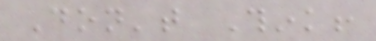Don't Think!
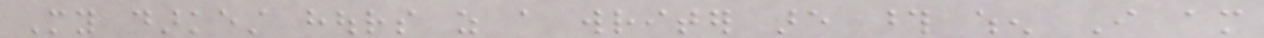My darkest hours as a writer are those when I am
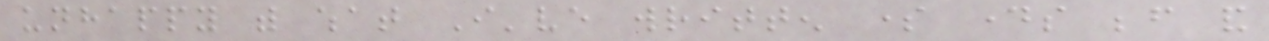unhappy with what I've written some days before and
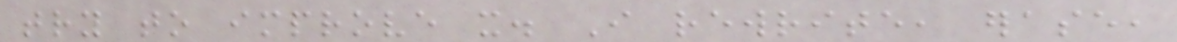try to improve it. I rewrite, erase,
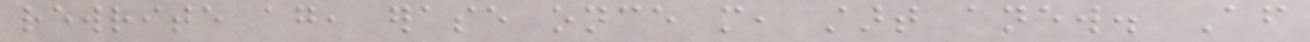rewrite again, erase once more, start anew. After
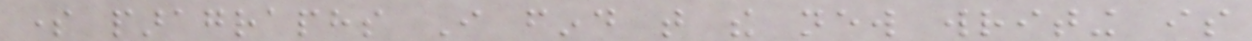some paragraphs I find that the new writing is
